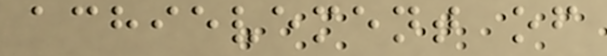achievement of
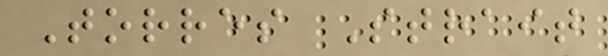Torres Strait
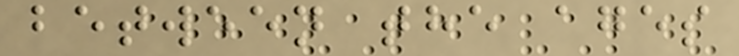between the ages
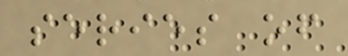series of
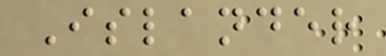Islander
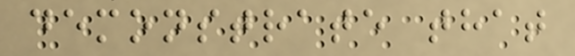demonstrate that
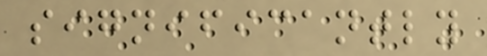significantly
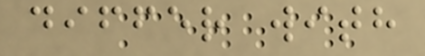differ with
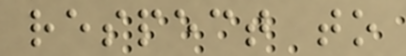respect to
